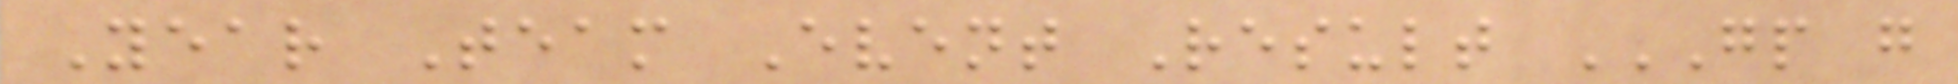Year Team Event Result GP G
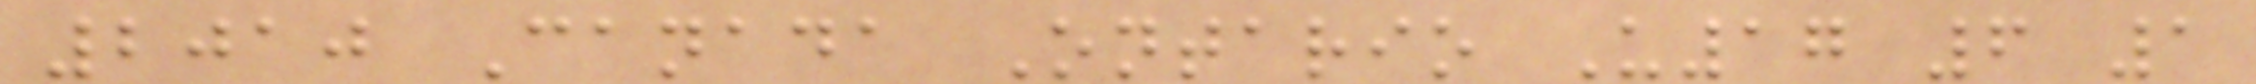2010 Canada Ontario U17 6 1
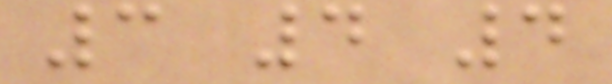3 4 4
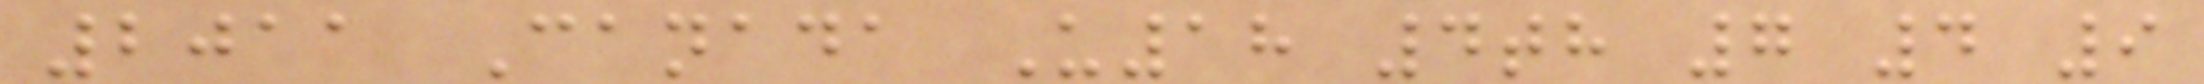2011 Canada U18 4th 7 4 9
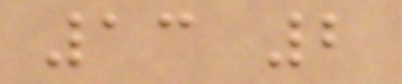13 2
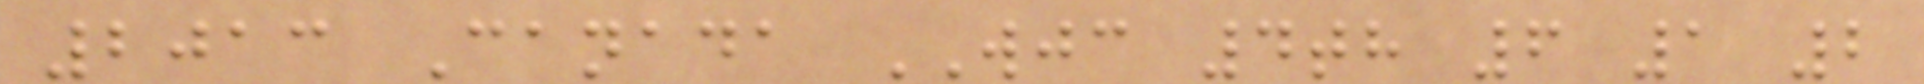2013 Canada WJC 4th 6 1 2
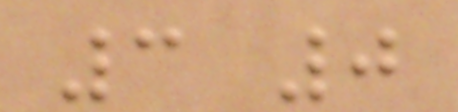3 0
